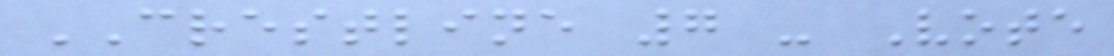CRESTLINE 7 - Vote
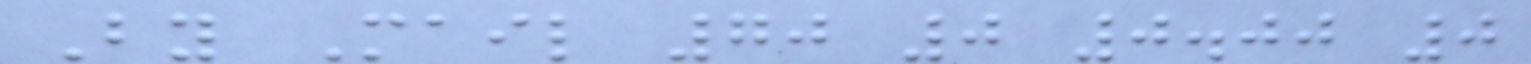By Mail 70 0 0.00 0
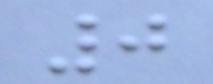0
